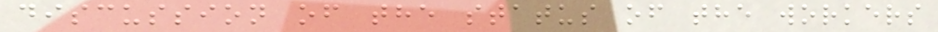discussion of the status of the workers
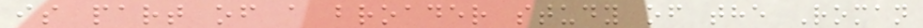is part of a broader study of the Roman
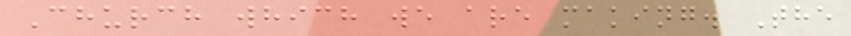Church which we are making. The
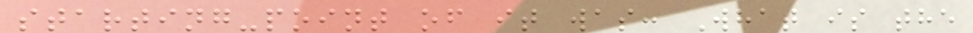starting-point of it was: What is the
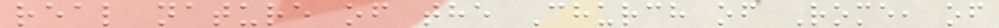real nature of the Church of Rome, of
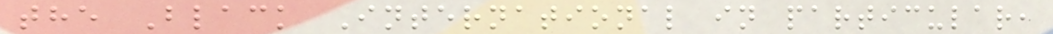the Black International in particular,
